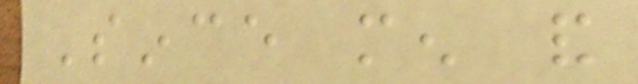Since men and
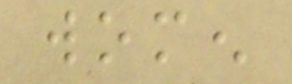women
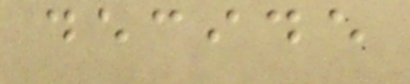decide
